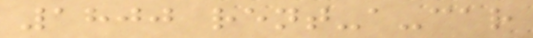1800 rent-a-car
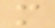m
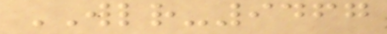WLR-9467
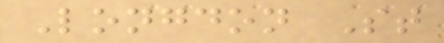Longdon St
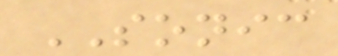SONIC
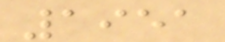1951
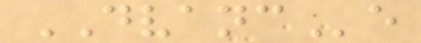DVANCe
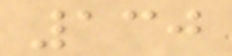130
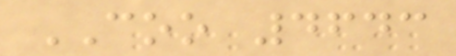COO 4643
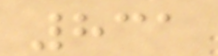831
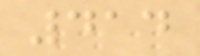414
